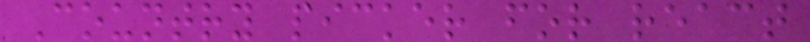Country picker for react
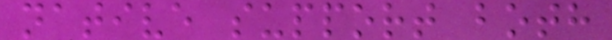native support both
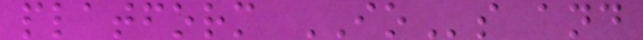platform IOs and
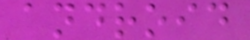android
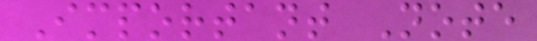Important Note
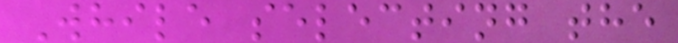While selecting the
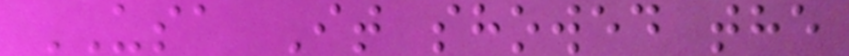USA It showed the
